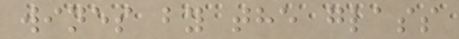wines by the glass
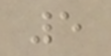5
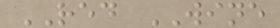RED WINE
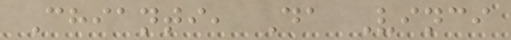Chianti, Da Vinci
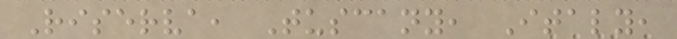Riserva, Tuscany, Italy,
